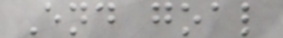End goal
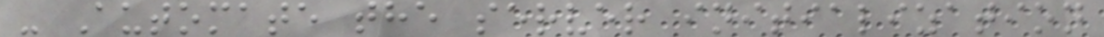- Automate the server initialization
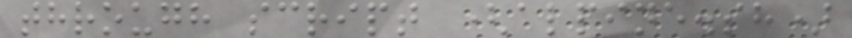through script (alpine.sh)
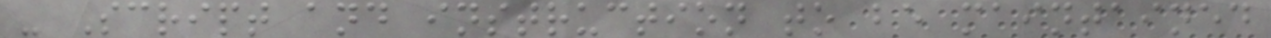- Script and instruction to be maintained
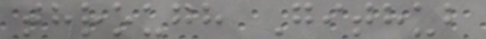through Github
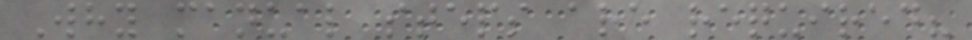Why manual steps are required?
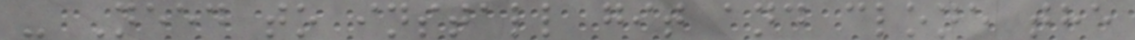- Need to install git and clone the
